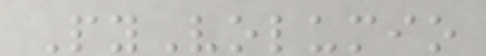PyVolumio
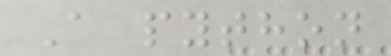A python
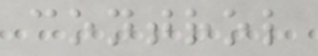control
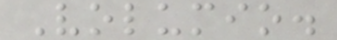Volumio.
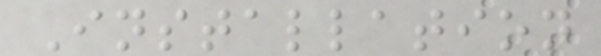Installation
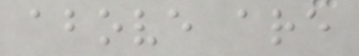above are
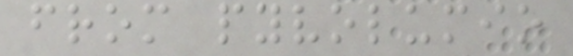from pyvolumio
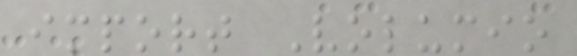import Volumio
